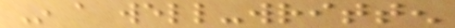In a well-written
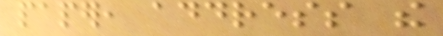paper, address the
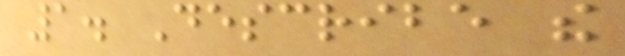1. Describe the
